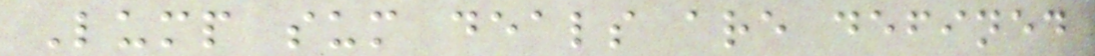Lump sum deals are defined
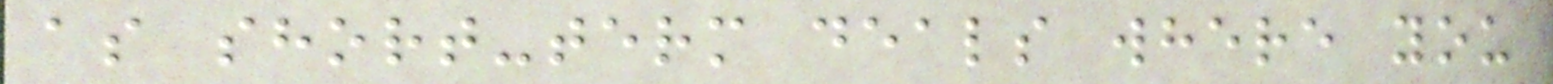as short-term deals where you
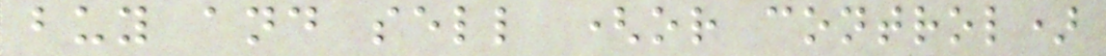buy and sell (or control)
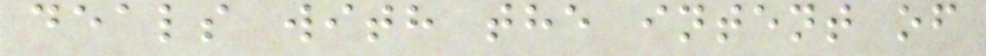deals with the intent of
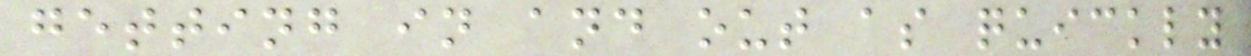getting in and out as quickly
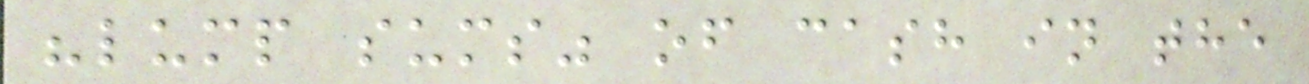"lump sums" of cash in the
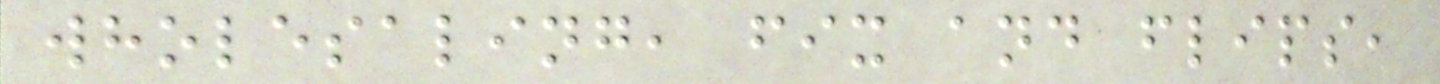wholesaling, fix and flips,
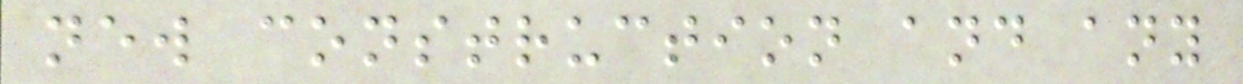new construction and any
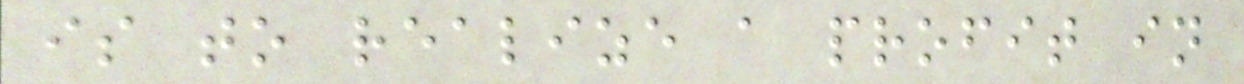is to realize a profit in
